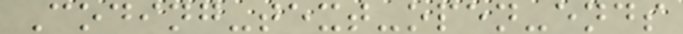Coding-text-open-ends
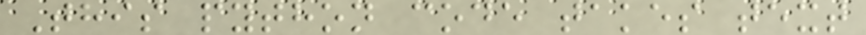This python code takes text
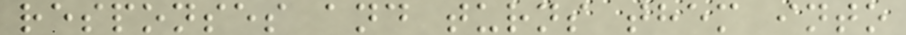responses and turns them into
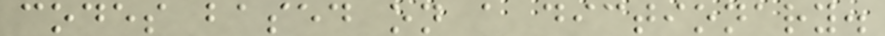codes based on a dictionary.
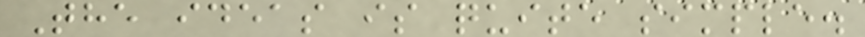The ideas is quite simple.
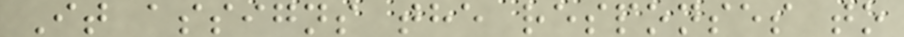It assigns the responses to
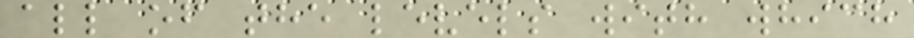all of the levels with which
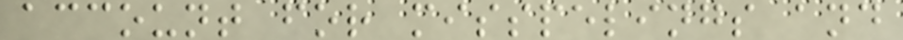account for misspelings and
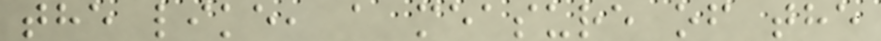the like, a measure of the
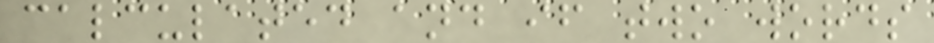calculated and if two words
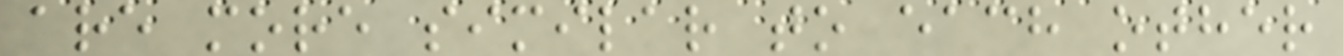are more similar to each other
